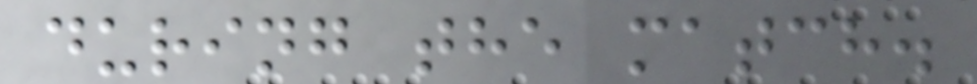during the match.
